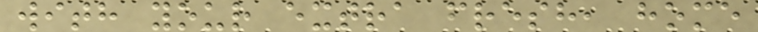with your extra fresh, home
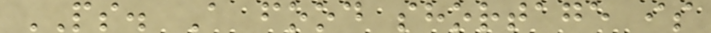PS. A food shortage is
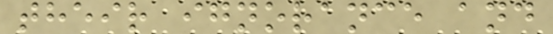their ignorance and
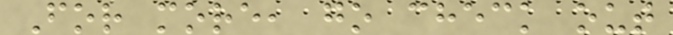For more, go check out
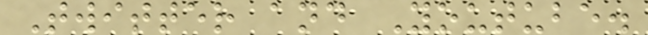Twitter and Youtube.
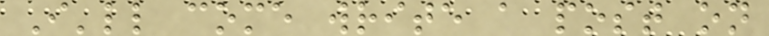I'll come write a post on
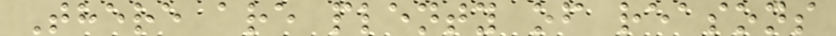There are plenty of reasons
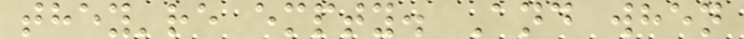they're empty. And when
